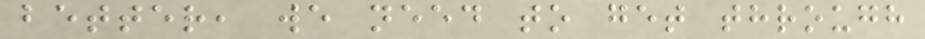better, we need to get through
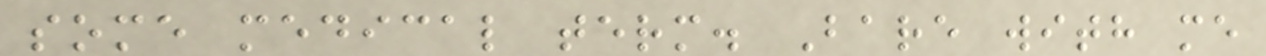some medical term. Bare with me
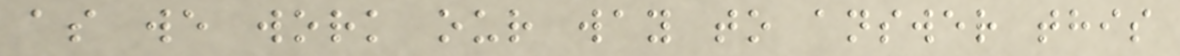as we work our way to answer this
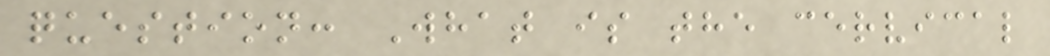question: What is the cervical
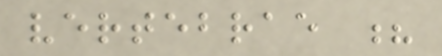vertebrae ?
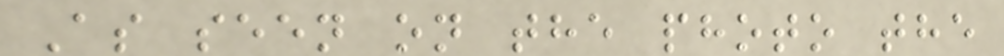As seen on the photo the
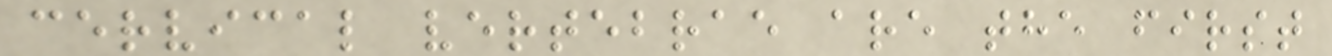cervical vertebrae are the first
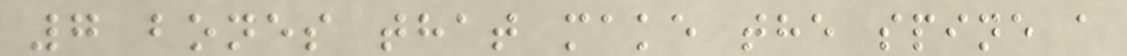7 bones that make the spine a
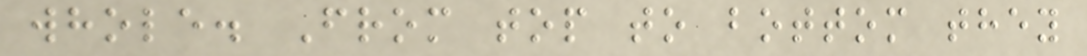whole. From top to bottom they
